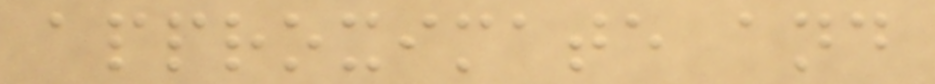approximate and
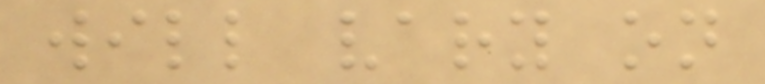will vary on
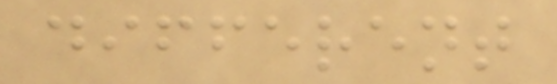different
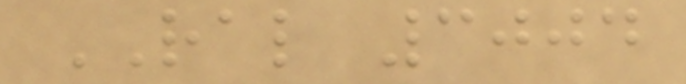RAL 3004
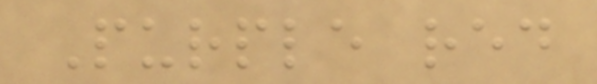Purple red
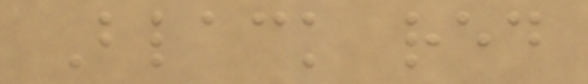Black red
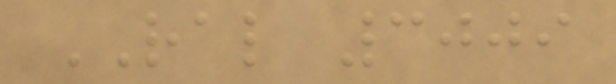RAL 3009
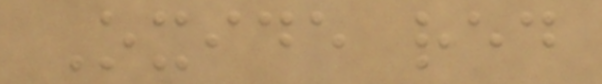Oxide red
